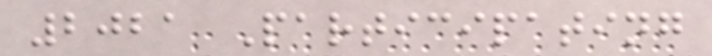2021 Participating
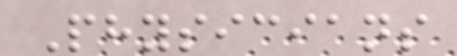Physicians
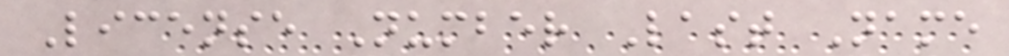License Number Last Name
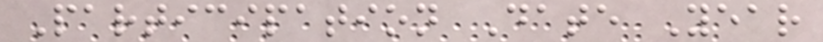Participation Date Year
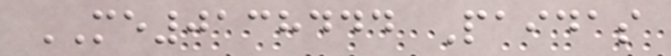ME0138444 Paidas
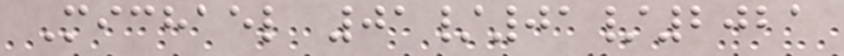Michael 01/01/2021
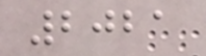2021
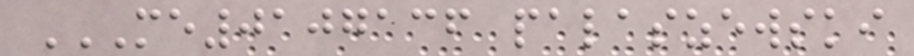ME0107136 PALASZEWSKI
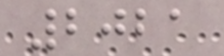2021
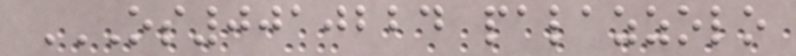OS0010224 PALAZZOLO
